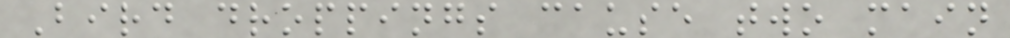Bird droppings cause two main
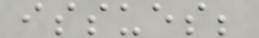issues;
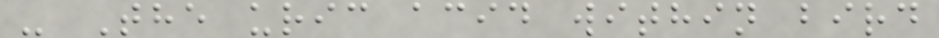- The uric acid within bird
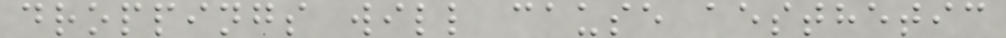droppings will cause aesthetic
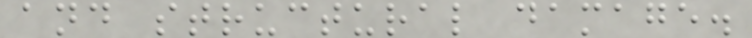and structural damage.
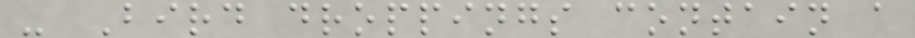- Bird droppings contain a
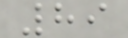89
